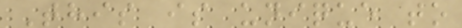This is unique to
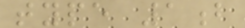type 1b
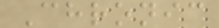Chronic
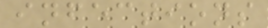infections
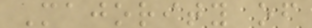Majority of
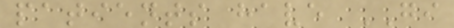patients have GI
